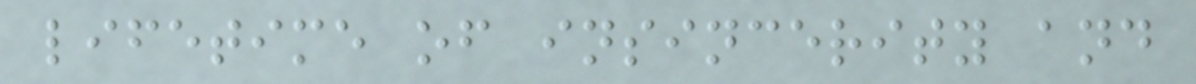lifetime of insincerity and
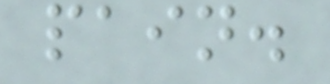pain.
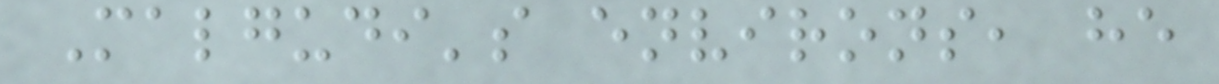Malgudi's environs, he
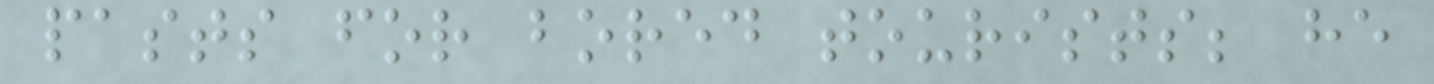pasts for bored tourists; he
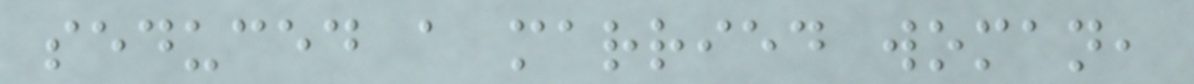seduced a married woman,
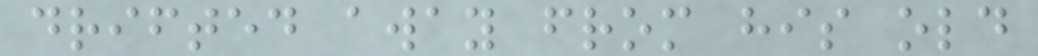drifted away from his old
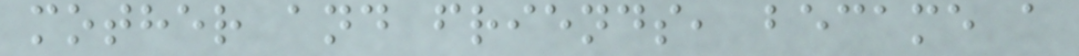mother and friends, became a
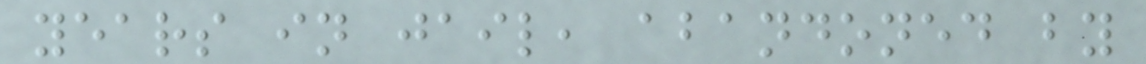years in jail, abandoned by
